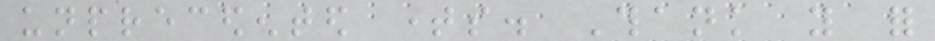unprecedented times. Thank you for
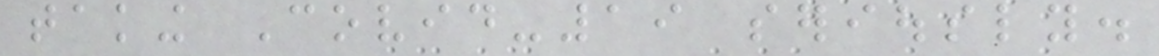taking Covid-19 seriously.
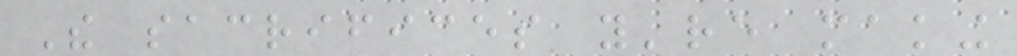The sacrifices you're making
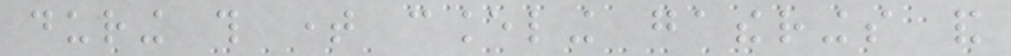during this time canceling gatherings and
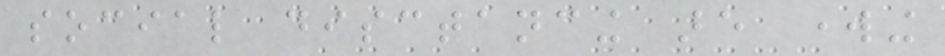social disctancing are working
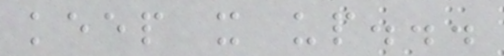keep it up...
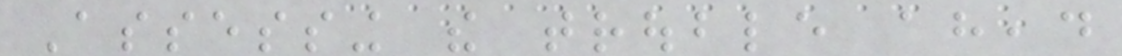Assessing the trouble ahead
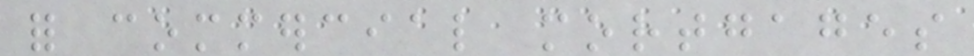for commercial mortgages
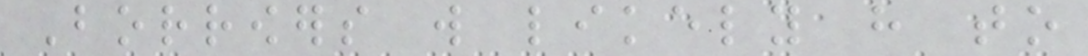Borrowers will likely have to
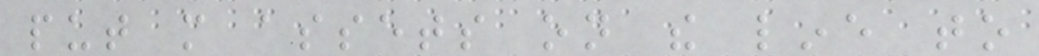put more assets on the line to
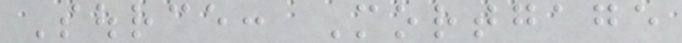Source: Mortgage
